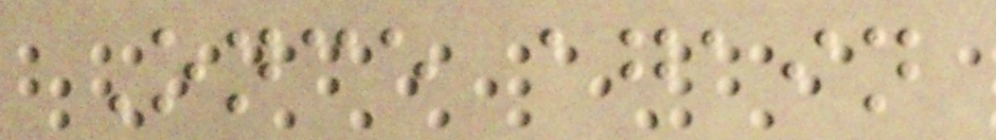Once again
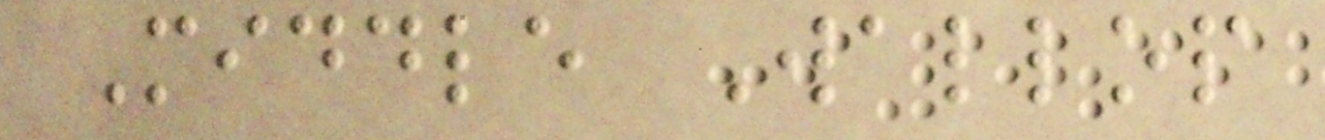Middle Wallop
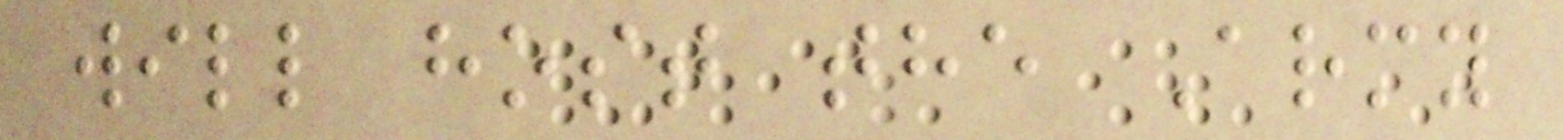will host the Army
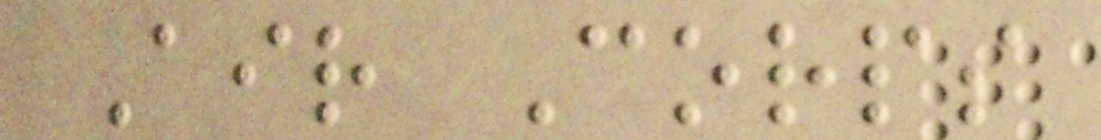Air Corps
